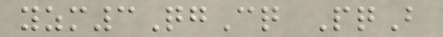yzm3QgCq PqB
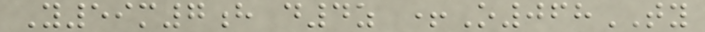Y59m7h d4z +O068TY
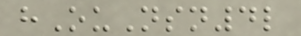hOuNsn4l
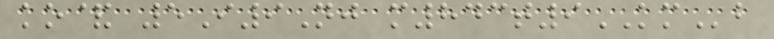ko& 5I9Nj m843t9KMb
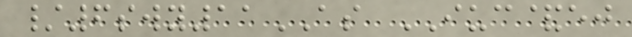/6swy11AS IUC&ej
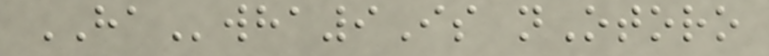HAwha9Is nOtoro
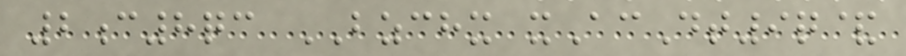2c8qc BZCHX xAcDt9q&
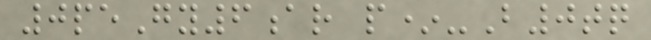0peGy6ar p*-B0tq
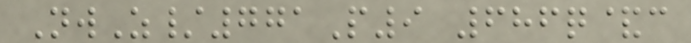NwZ/771P9 686q&c
